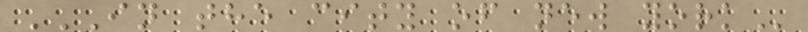IN THE CITY OF NEW YORK
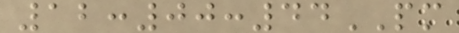12:00:44PM
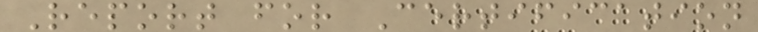Report for Certification
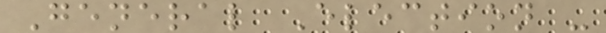General Election -
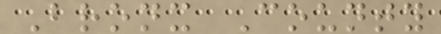Bronx County
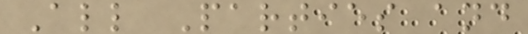All Parties and
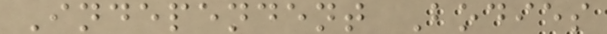Independent Bodies
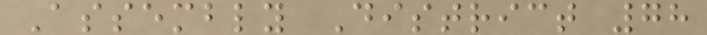Assembly District 78
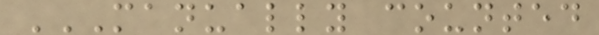MANUALLY COUNTED
